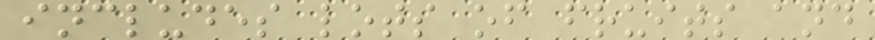includes lots of fruits and
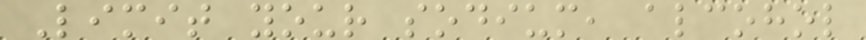Limit your sodium, alcohol
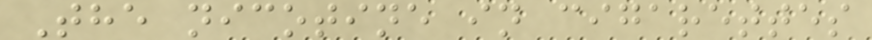The nicotine in cigarettes
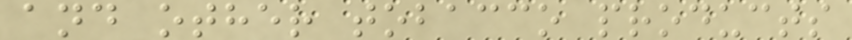and other tobacco products
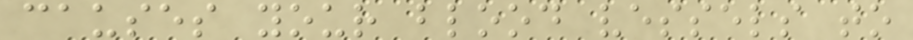causes your blood vessels to
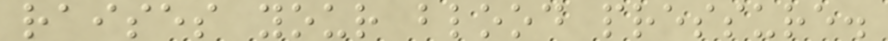raises your blood pressure.
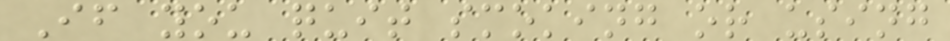If you quit smoking or using
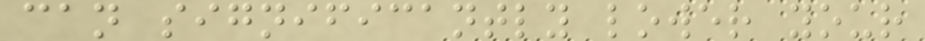can significantly lower your
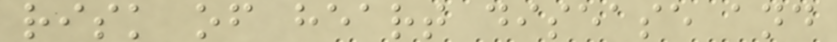risk of heart disease and
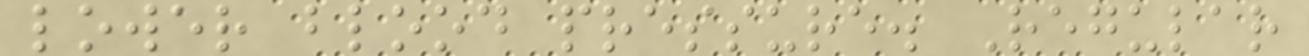lower blood pressure. Regular
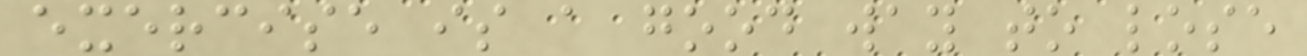exercise is a good way to lose
